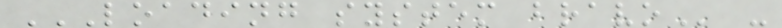LOADING SYSTEM BRAVO -
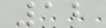12
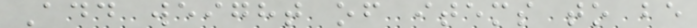Add weight of items to be
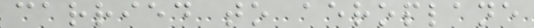carried to aeroplane
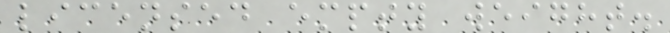licensed empty weight.
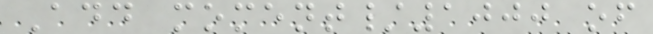Add moment/1000 of
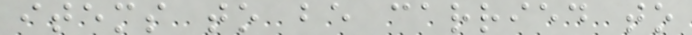items to be carried to
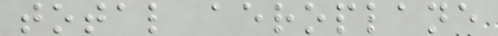total aeroplane
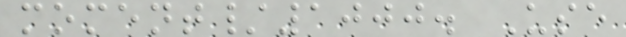moment/1000. Use
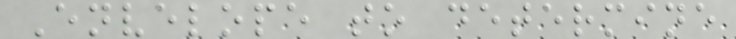Envelope to determine
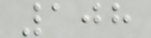108
